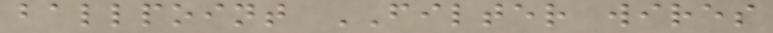ballpoint FILTER wires
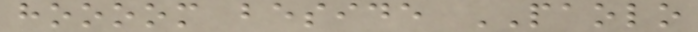hoooom beside PAOLO
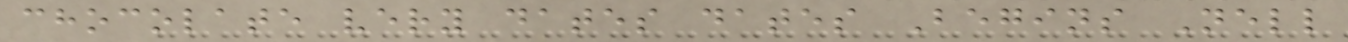chocolate very dates dates Begins Nell
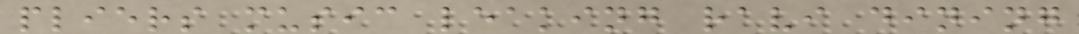pliers music leaking ravi dining
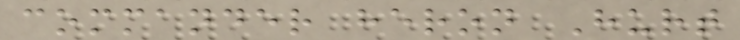commander heron Hurt
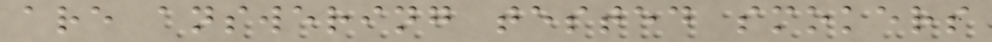are answering tested smokers
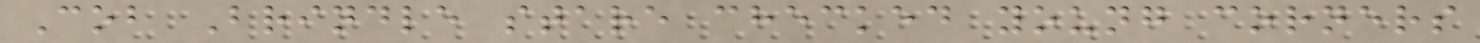Cob Brindle stare checked young corners
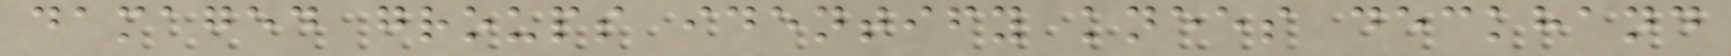damaged groups identify knees deckhand
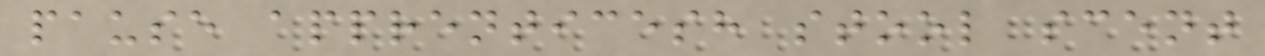pause apprenticesh stool scent
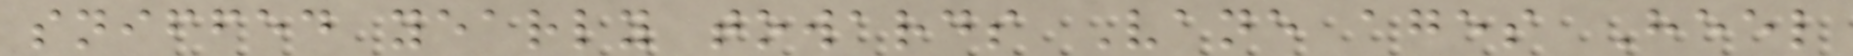sniffed yearly towards Vane ages Heel
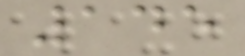145
